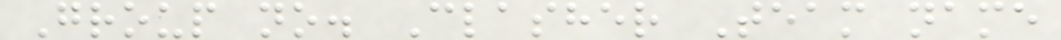Group no. Clasher Team name
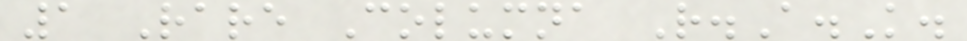1 Rare Columna R.A.K.
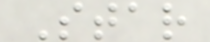Star
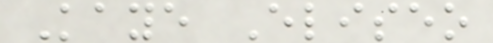Kaye Eliseo
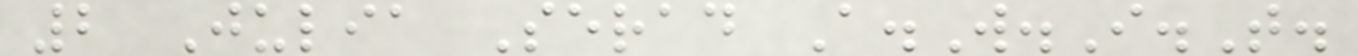2 Julia Serad A.W.I.T.
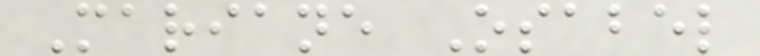Mariane Osabel
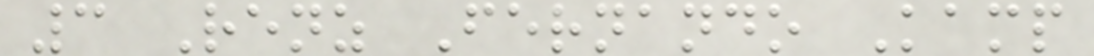3 Renz Fernando Kamp
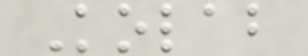Kolab
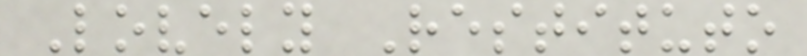Lovely Restituto
